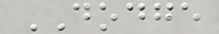DODGE
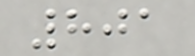801
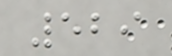529
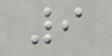9
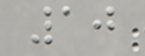10
